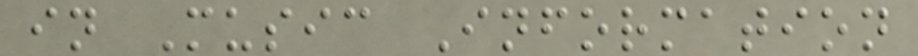in Music Information
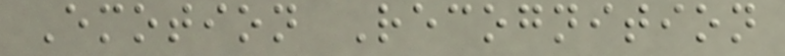Emotion Recognition
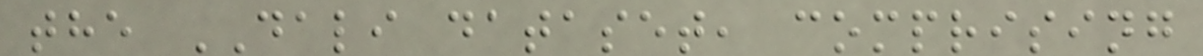the DALI dataset, comprising
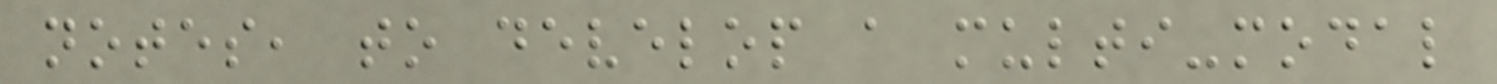notes, to develop a multi-modal
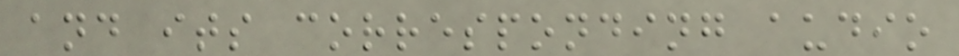and its corresponding audio
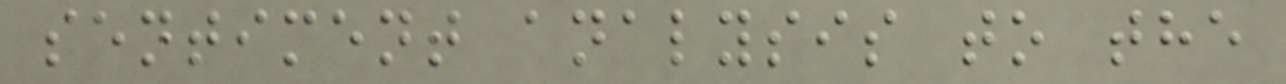sentiment analysis to the
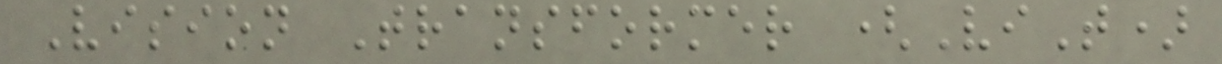Vision Transformer (ViT)
